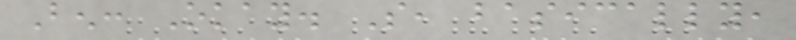Ben: Okay. So, basically,
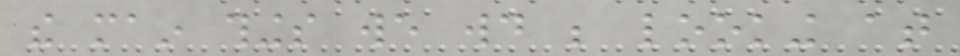the main things we would be looking at
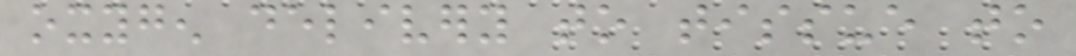oxygen delivery to tissue to
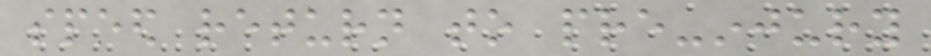speed return to pre-injury
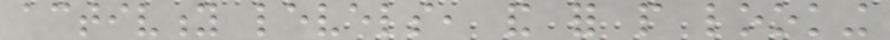activity levels, and for people looking
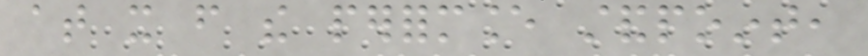at it from the performance standpoint,
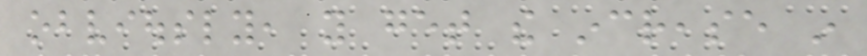obviously, you get the increase in
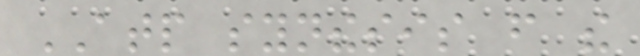ATP synthesis from the
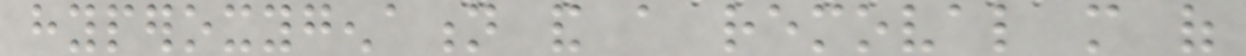hyperoxygenation and a removal more of
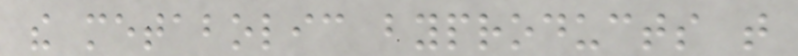the metabolic byproducts that
